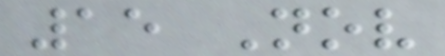15 Nov
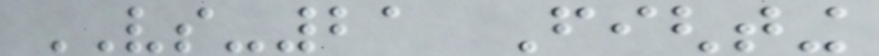VS-21 Fighting
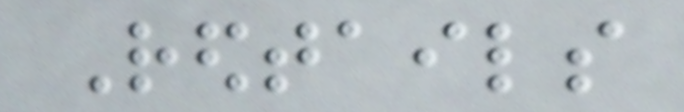Redtails
